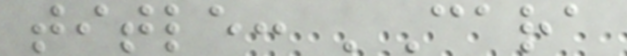title: 'Cara
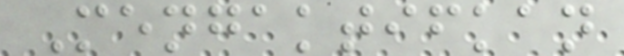Mengaktifkan
